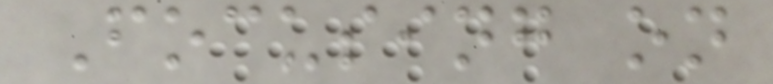Focusing on
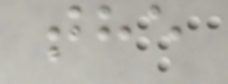the
